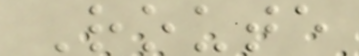Route
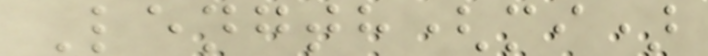Length(mi)
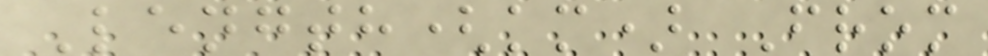Length(km) From
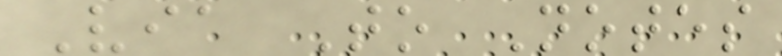Via To Notes
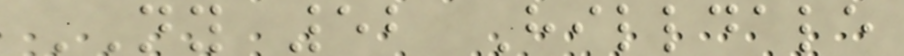NY 52 Hilldale
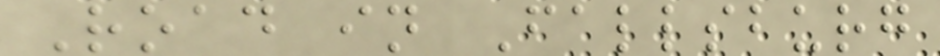Road in Fallsburg
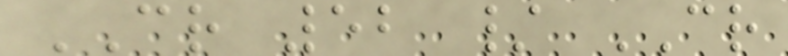CR 52 / CR
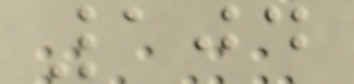104
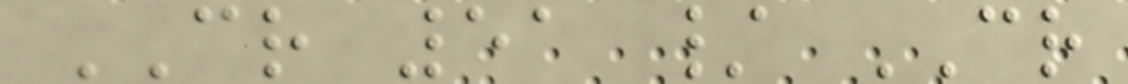CR 51 / CR
